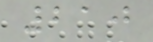210
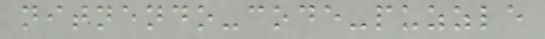nitnendo-code-puzzle
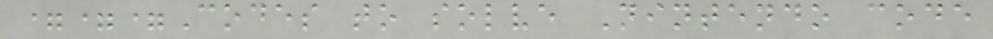===Codes to solve Nintendo code
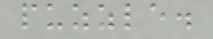puzzle.
